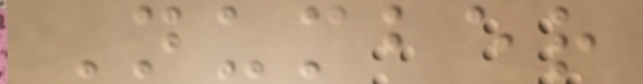Number
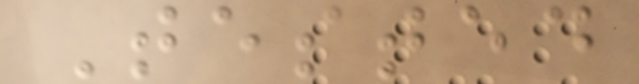Tested
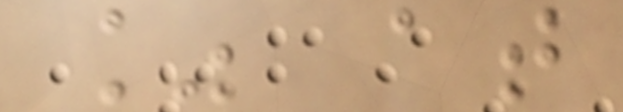% at
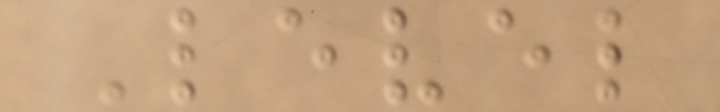Level
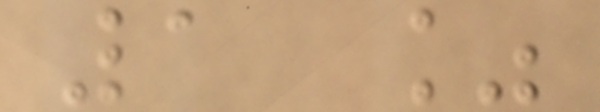1 %
